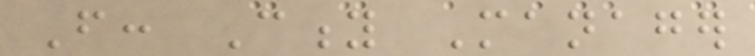From: City Manager
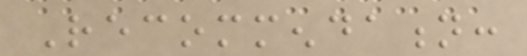Recommendation:
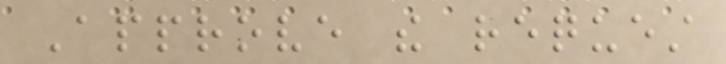Approve the request
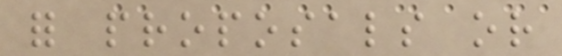for proposals or
